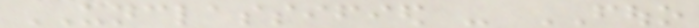UNCLASSIFIED - FOUO
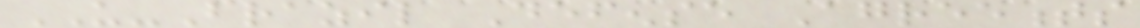US-Brazil Defense Agreements
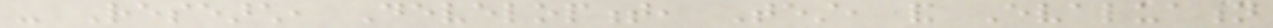- Research, Development, Test, and Evaluation
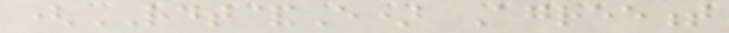(RDT&E) Agreement
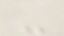-
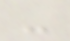-
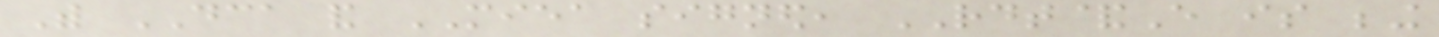With DCA and MIEA signed, RDT&E is being
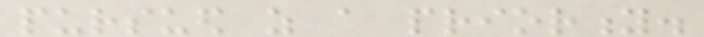pursued as a priority.
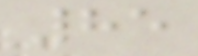85
